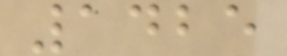1425
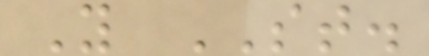Y ST.
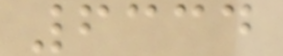6334
